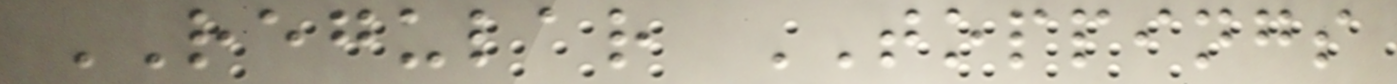REGULAR TOPPINGS
